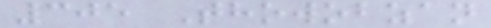305 Thowobzan
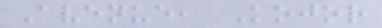Avenue, Kojor
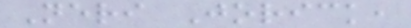Neri Jorick,
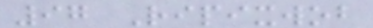97 Ripixwob
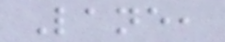Lane,
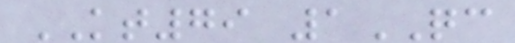KT79 1QC
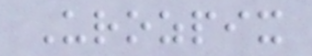Urozpix
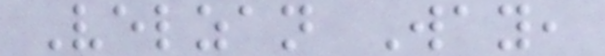Velzan Way,
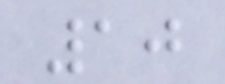10
